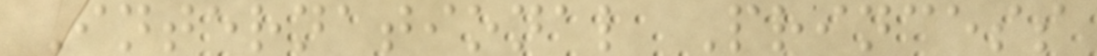International Princess
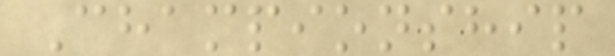Championship
